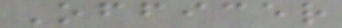Officer
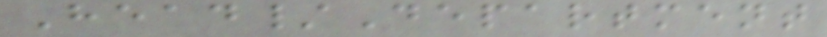Head/Department
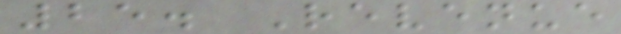25. Revenue
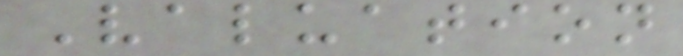Valuation
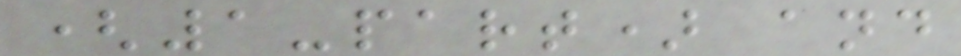(1-part) and
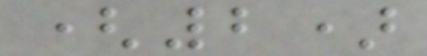(2)
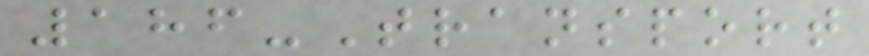186-Transport
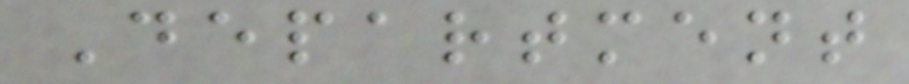Department
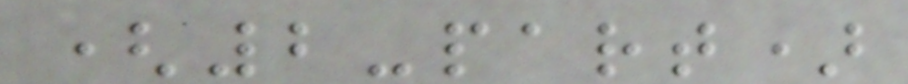(2-part)
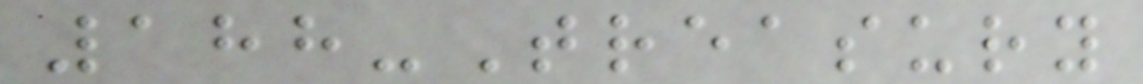188-Treasury
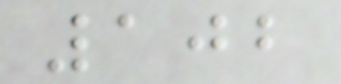102
